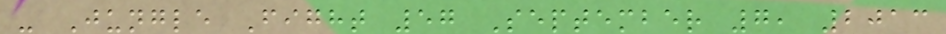- Jungle Fight 57 September 7, 2013
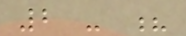2 - ?
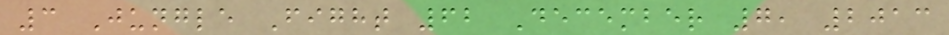3 Jungle Fight 62 December 7, 2013
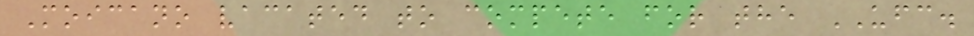Moicano vacated to compete for the UFC.
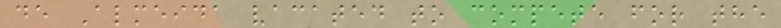de Almeida vacated to compete for the
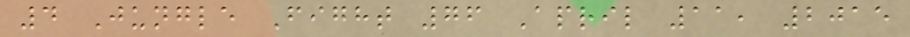4 Jungle Fight 76 April 11, 2015
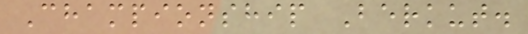Championship Berkut.
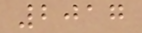2017
